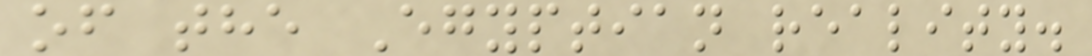of the Egyptian reality.
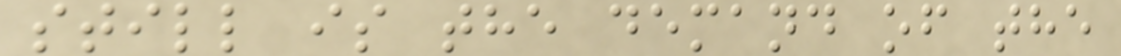still is the demand of the
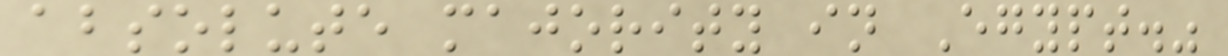absolute majority in Egypt."
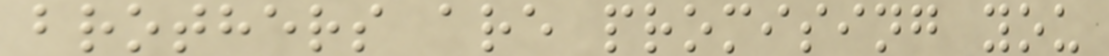brothers are promising you
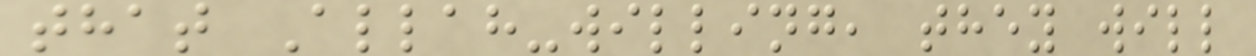that Allah-willing, they will
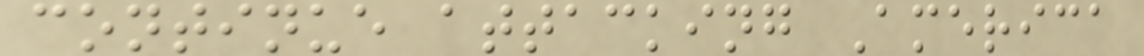continue attacking America
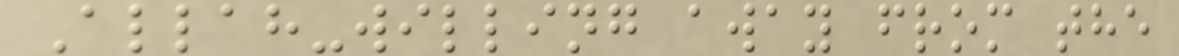Allah-willing away from the
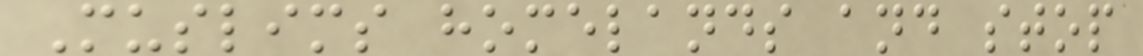Muslims homelands and stop
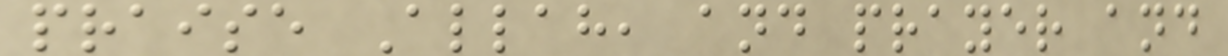praise Allah, and prayer and
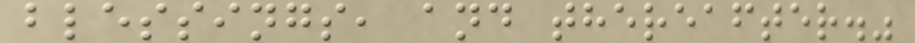blessings, and thereafter."
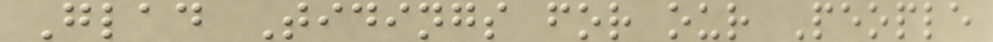Glad Tidings for our People
